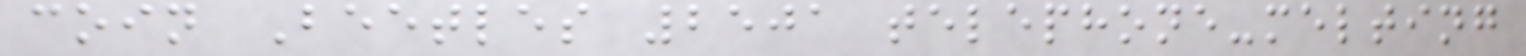coin Beetles 2501 telephone-melting
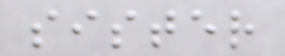sister
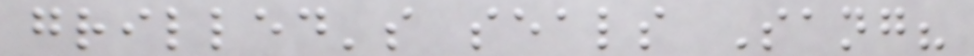grilled's seals Sang?
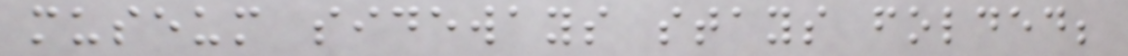museum sideways stays folded;
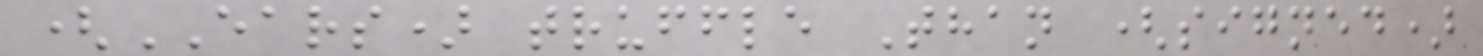(EARS) truffle Than (signed)
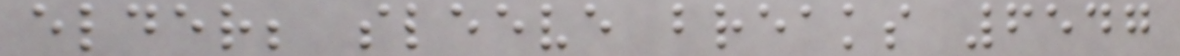elder; sleeve breaks 6547
